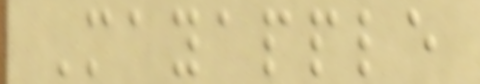Mayapple
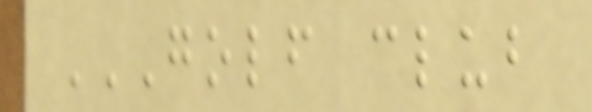GOLF CLUB
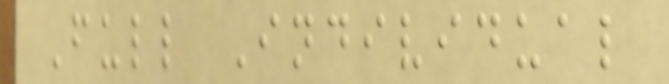Full Individual
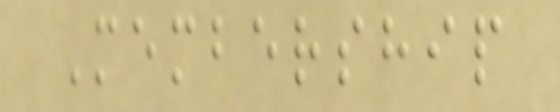Membership
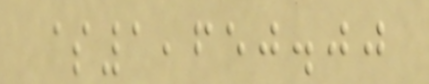$1,650.00
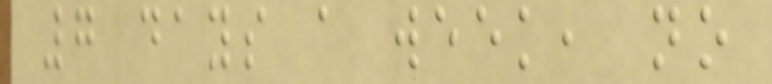7 days a week, no
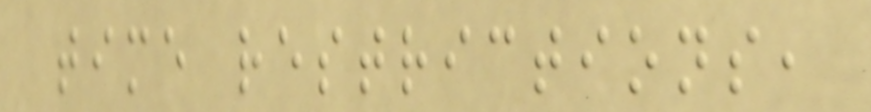time restrictions,
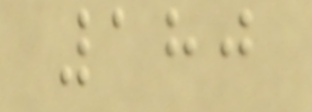180
